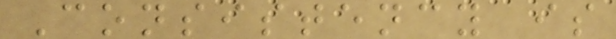Consistency is
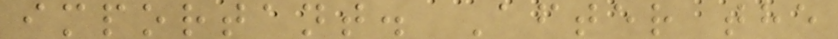important. After the
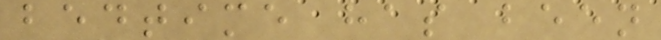bedtime has been
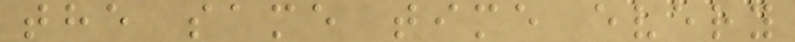the same time every
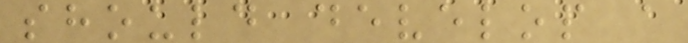should develop a
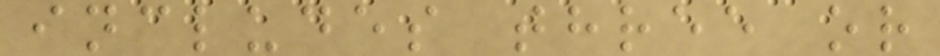includes three or
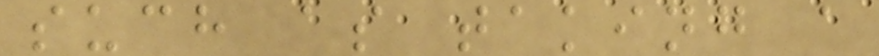such as taking a
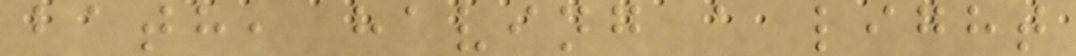bath, having a light
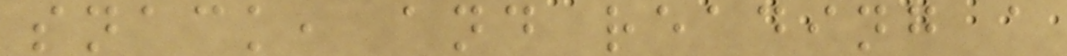snack, and reading a
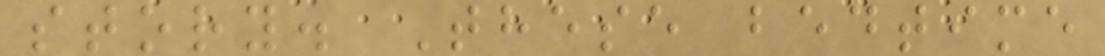story. These bedtime
